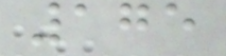175
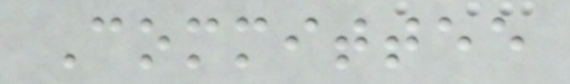Committee
